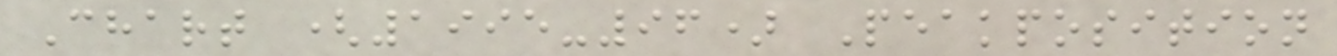Chart (1995-96) Peakposition
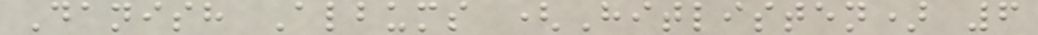Danish Albums (Hitlisten) 6
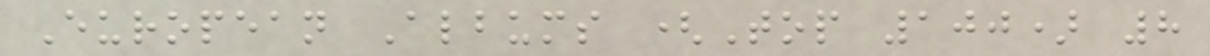European Albums (Top 100) 8
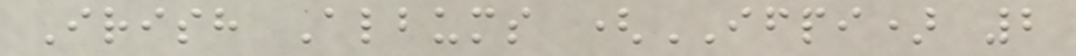Irish Albums (IFPI) 2
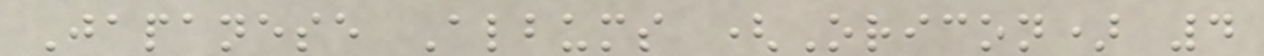Japanese Albums (Oricon) 4
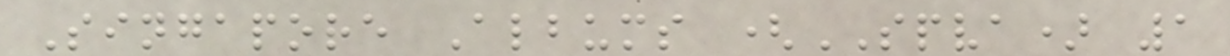Singapore Albums (SPVA) 1
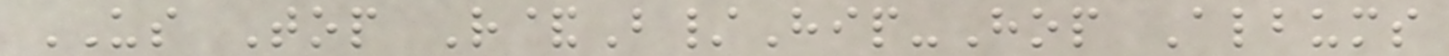US Top R&B/Hip-Hop Albums
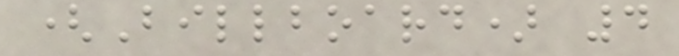(Billboard) 4
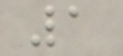1
